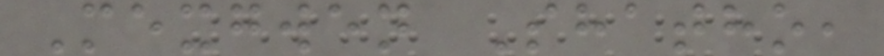Mexgwen Shatho,
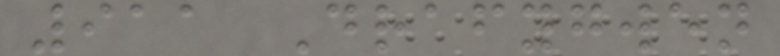911 Drafygwen
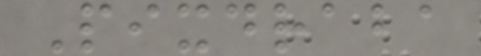Pixdraba
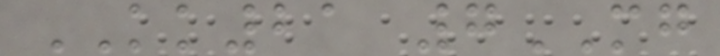KK21 7MG
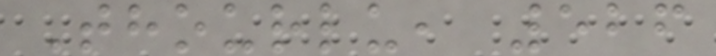Thourlu, 526
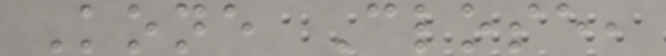Kone Close,
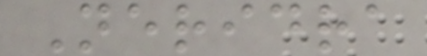Neridra
